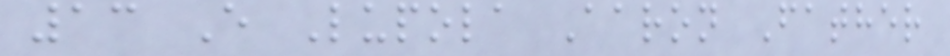13 E Lupola Aaron Father
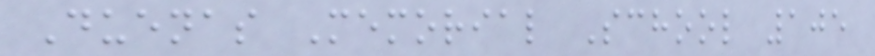Duenas Memorial School 105
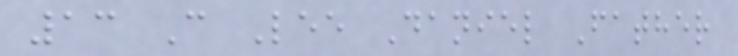13 C Lee Daniel Father
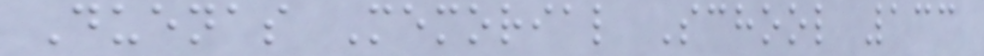Duenas Memorial School 133
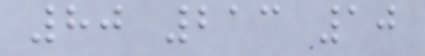80 213 10
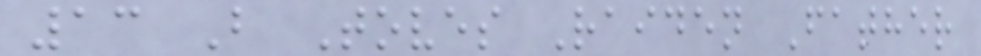13 B Toves Raiden Father
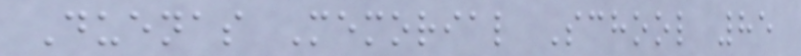Duenas Memorial School 85
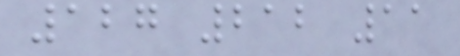127 212 11
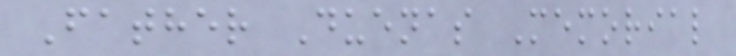Father Duenas Memorial
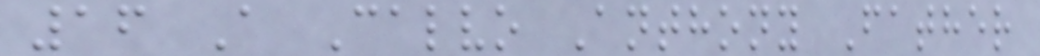16 A Calvo Anthony Father
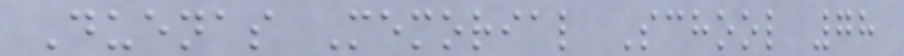Duenas Memorial School 78
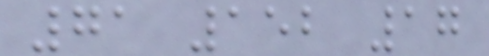71 152 17
